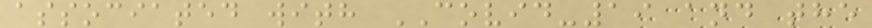associated with COVID-19 and the
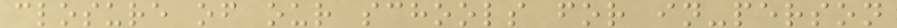closure of our schools for in-person
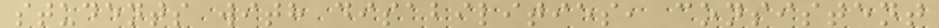students with disabilities, consistent
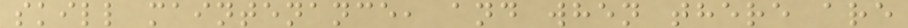skill maintenance, and when there are
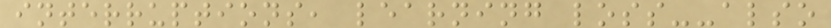interruptions, learning loss--also
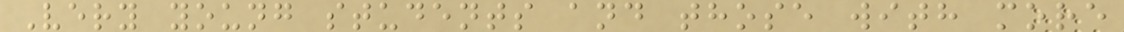Very young students and those with more
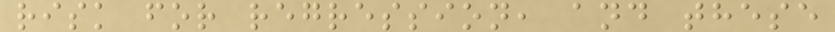risk for regression, and these
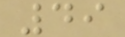49
